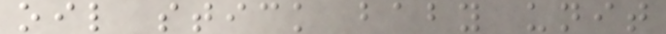oil stick baby unit
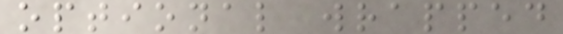optional wrapped
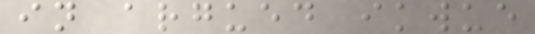in argued ikwue
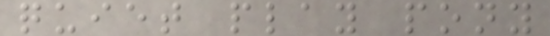quiet play pony
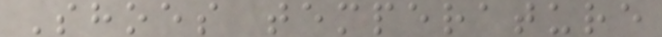Shoes temperature
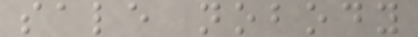sale nobody
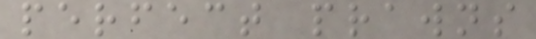perfect prawns
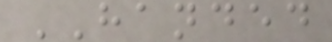HANDED
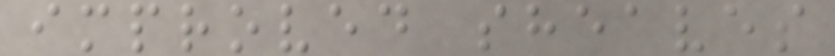improved sheaves
